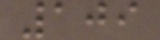109
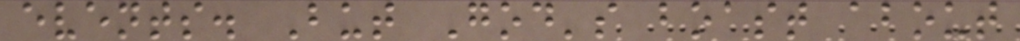events. But God's boast about
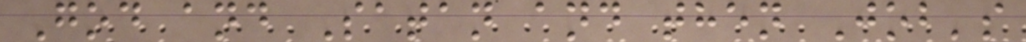God and Satan and then Job's
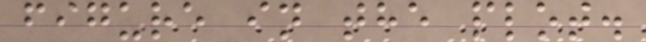figure in the plot.
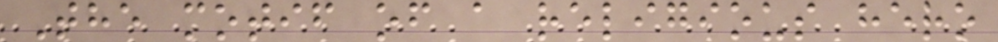The motif of a religious hero
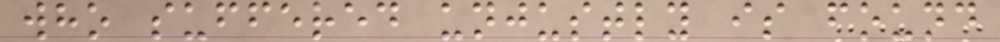who suffered unjustly is found
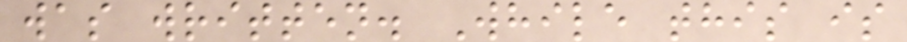was written. While this is
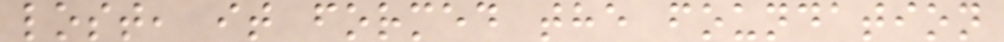lost, it formed the foundation
